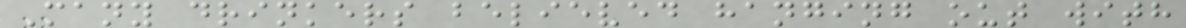Many drinkers believed hanging out with
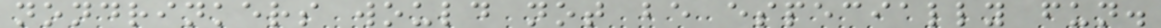nondrinkers would not be especially fun.
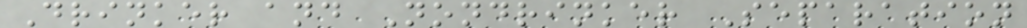Drinker and Nondrinker Separation
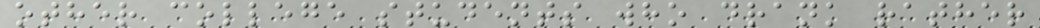other college students who drank rather
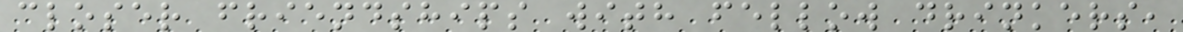closer friendships with fellow drinkers,
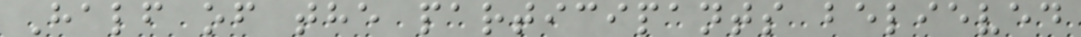Half of the participants believed
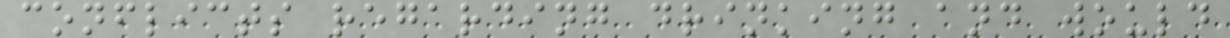conflicts regarding drinking and would
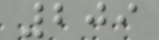209
